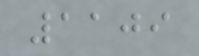1109
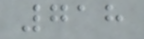718
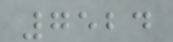7524
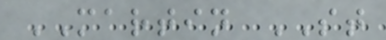MARTIN ST
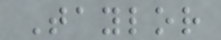Taylor
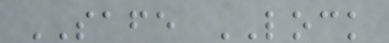SAFE LOCK
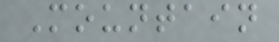Mountain
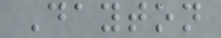Dayton
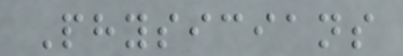Physicians
